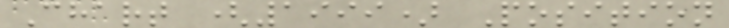Chart (1999) Position
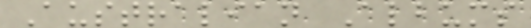Australian Albums
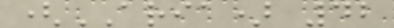(ARIA) 42
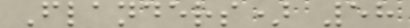Flanders) 58
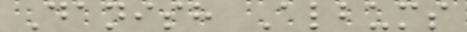Danish Albums
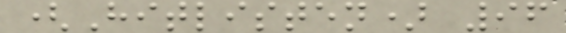(Hitlisten) 96
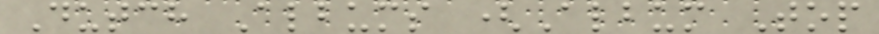Dutch Albums (Album Top
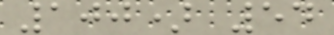100) 54
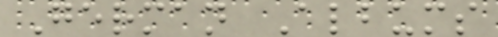German Albums
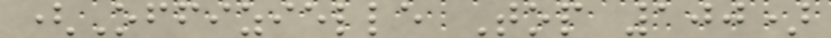(Offizielle Top 100)
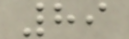89
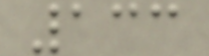133
